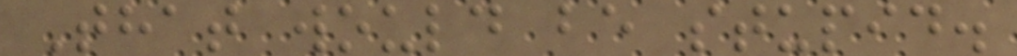That would be stupid.
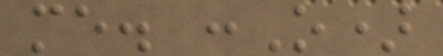me. :O)
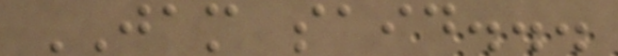JAM said...
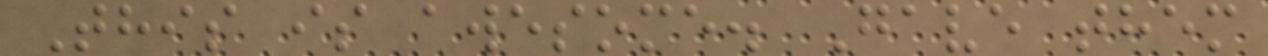This is awesome. Gave them
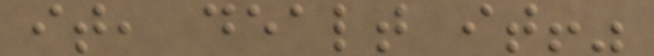it, dealt it!"
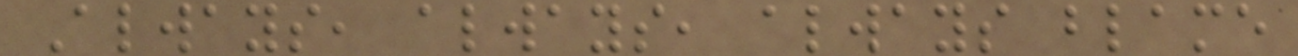Always, always, always blame
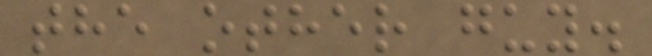the other guy.
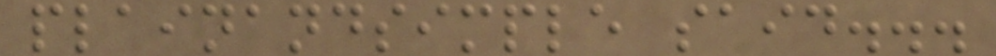plainandsimple said...
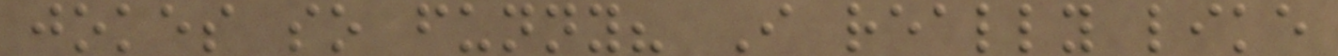jokes so funny? I really like
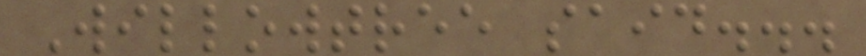Willowtree said...
